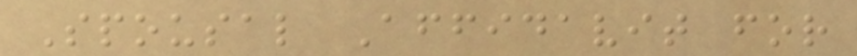Spousal Affidavit for
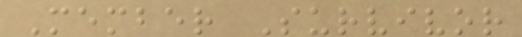Member Survivor
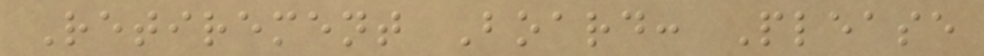Retirement Board: Please
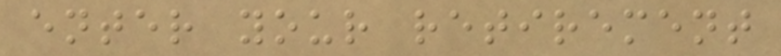enter your retirement
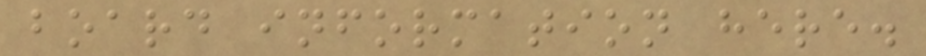board information here.
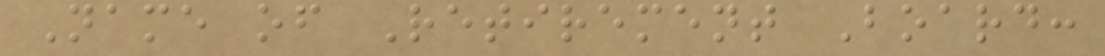Name of Retirement Board:
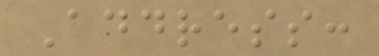Address:
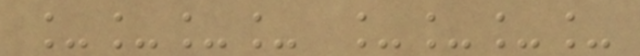____ ____
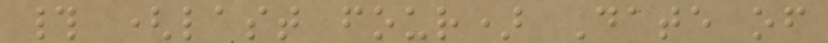# (last four) Date of
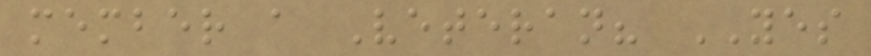member a Veteran? YES
